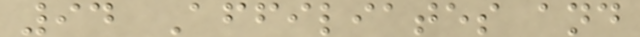94 Affiliates and
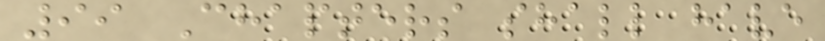99 Chapters shall have
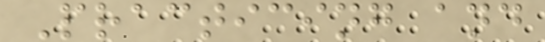Practicing and
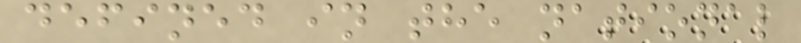defined in the national
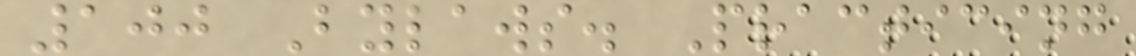100 Bylaws. Practicing
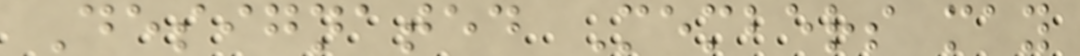Designated Members may
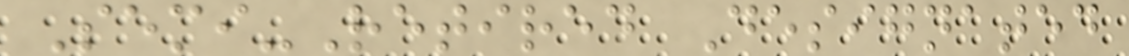Semi-Retired Designated
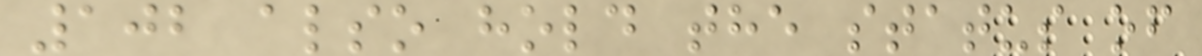102 also hold the status of
